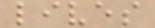lives
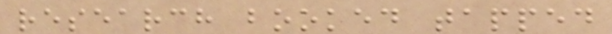research booked tapped
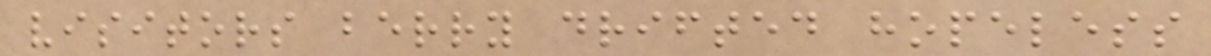visitors berry drifted hopeless
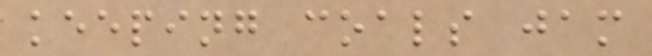keeping coals jam
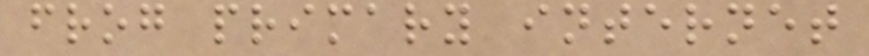frog primary internet
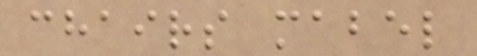chairs mabel
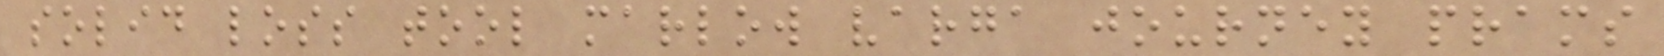solid loss tool marlow varga journey prams
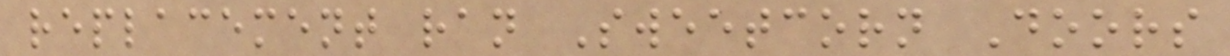replacement ran Sweetcorn Doors
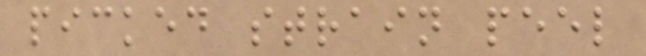picked strain peel
